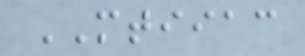MTIIAC
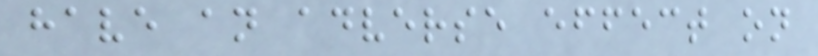have an adverse effect on
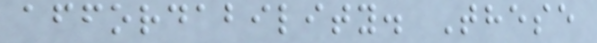affordability. These
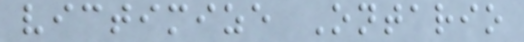victimize Ontario
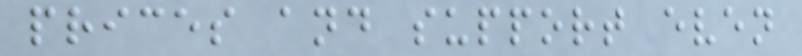prices and support even
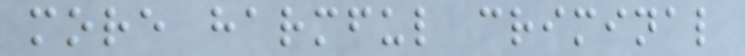more harmful criminal
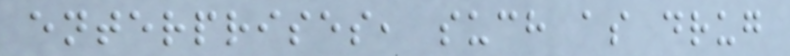enterprises, such as drug
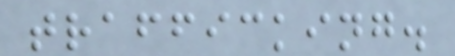trafficking.
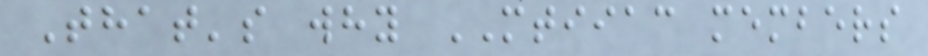That's why MTIIAC members
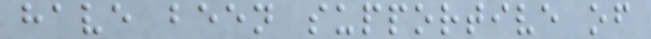have been supportive of
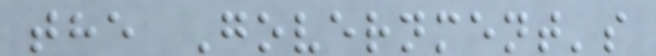the Government's
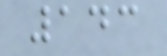143
